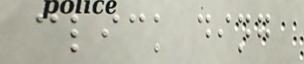click ding
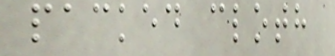packed cloth
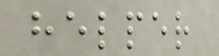helper
